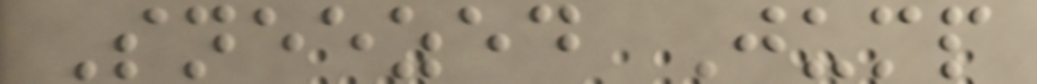Sneezed Jump
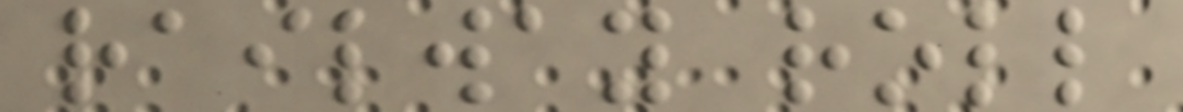railway roll
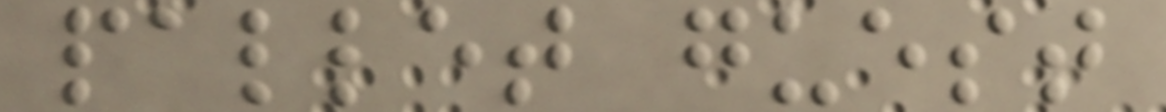pallet guest
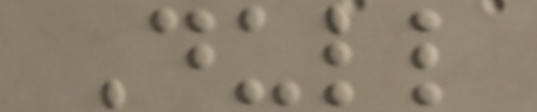Dull
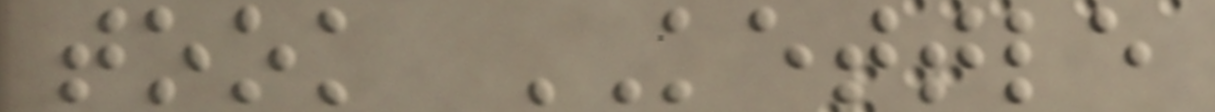took KETTLE
